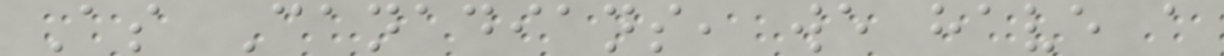As Canadians, we have a
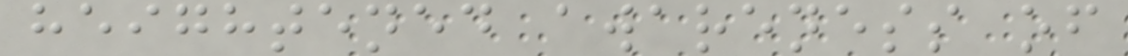heightened awareness of
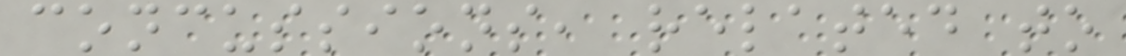concussions, related to
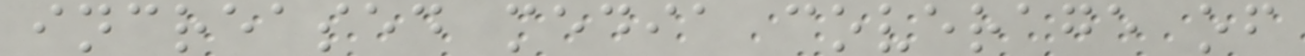increased media coverage of
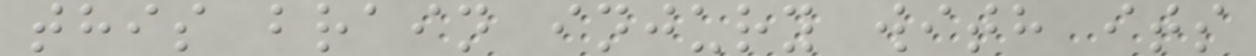this brain injury with its
